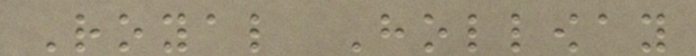Royal Holloway
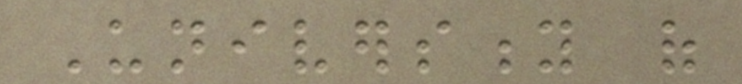University of
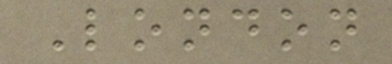London
